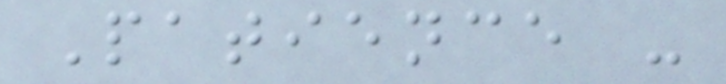Patience -
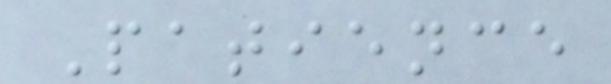Patience
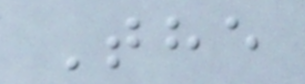The
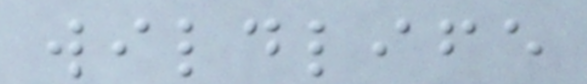wildlife
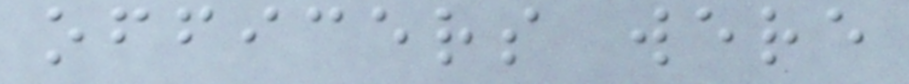officers were
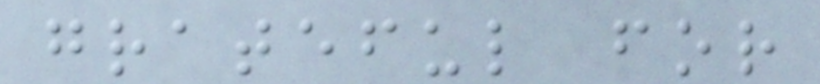grateful for
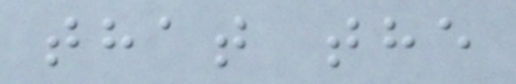that the
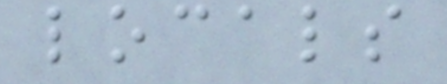locals
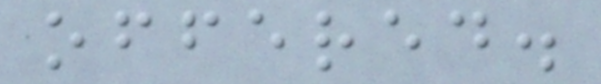offered.
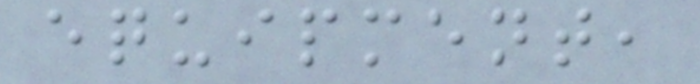equipment,
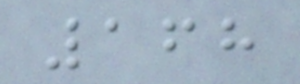168
